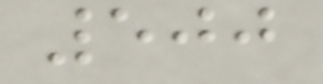500
